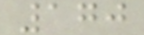170
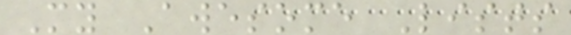My Awesome Lists
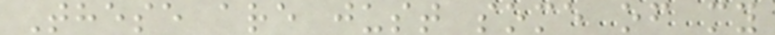These are just some of my
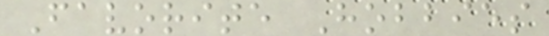Favorite Hobbies
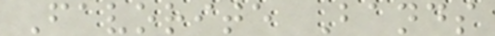Favorite Bands
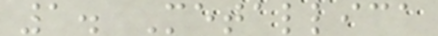1. Metallica
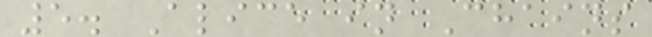5. Alice in Chains
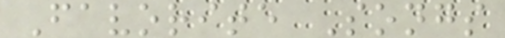Favorite Songs
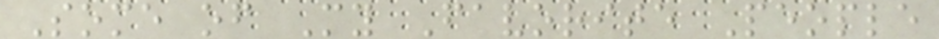Some of My Favorite People
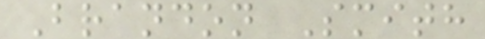Brandon Smith
